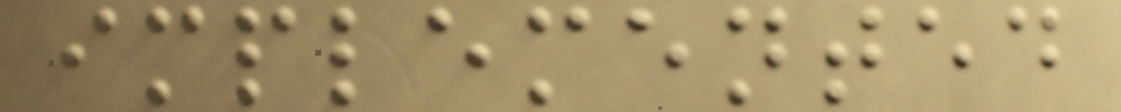implemented
